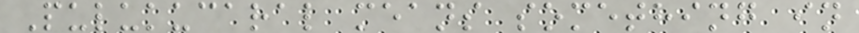Pulukucaral means something in
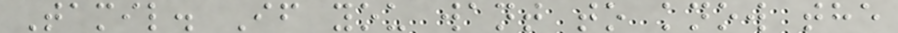Tamil. If you want to know the
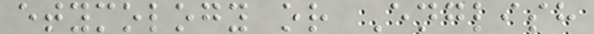etymology or English
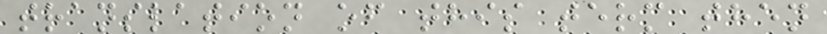translation of this term then
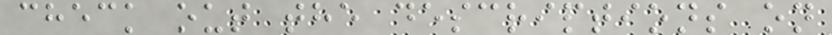check out the descriptions on
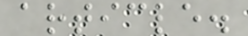article.
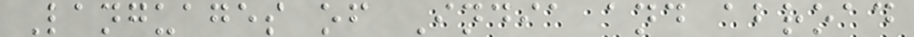Languages of India and abroad
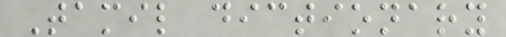Tamil dictionary
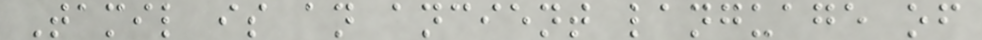Tamil is an ancient language of
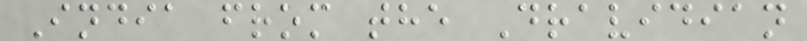India from the Dravidian
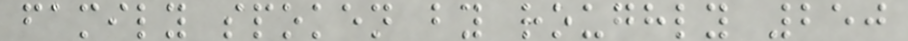family spoken by roughly 250
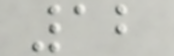12
